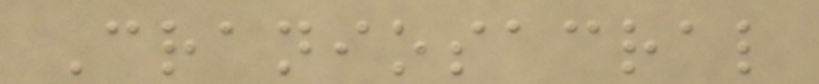Craniosacral
